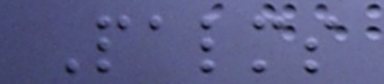Palms
